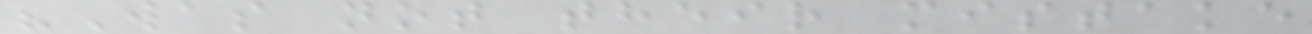"Was not their mistake
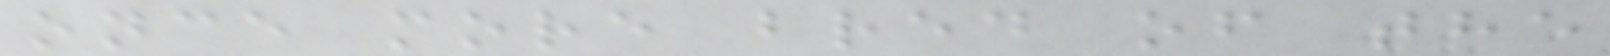once more bred of the
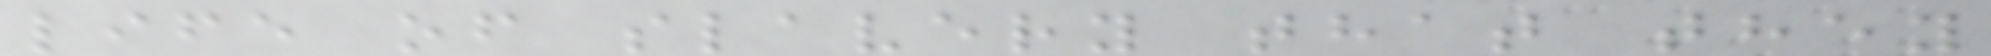life of slavery that they
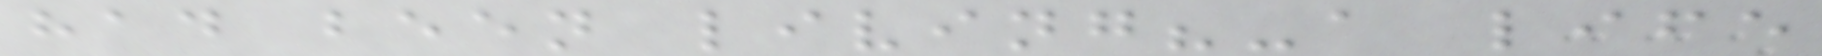had been living?-a life
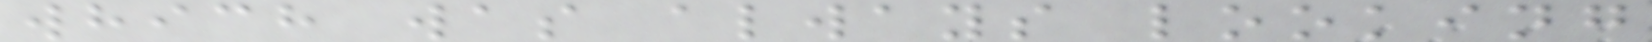which was always looking
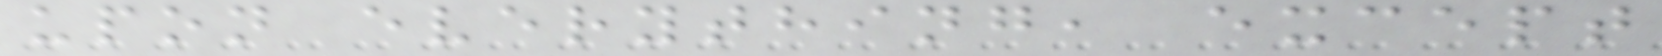upon everything, except
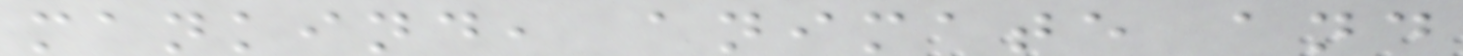mankind, animate and
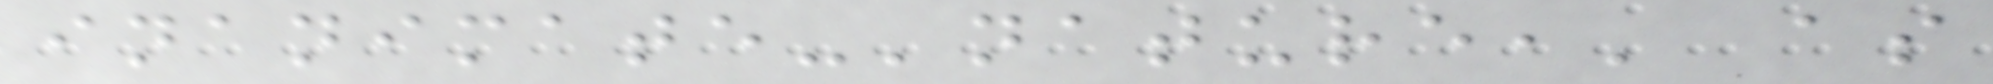inanimate-'nature,' as
